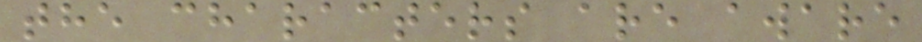the characters are aware
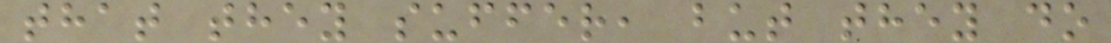that they suffer, but they do
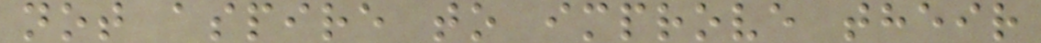not aspire to improve their
